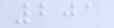201
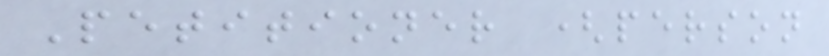Petitioner (person
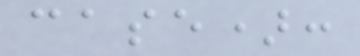case):
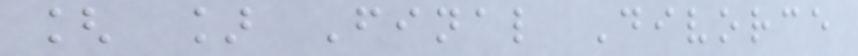[ ] Final Divorce
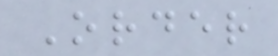Order
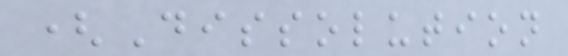(Dissolution
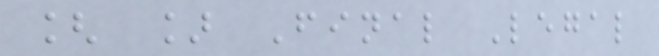[ ] Final Legal
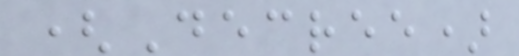(Decree)
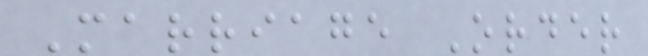Marriage Order
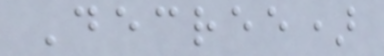Decree)
